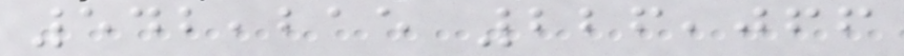542,215 226,066
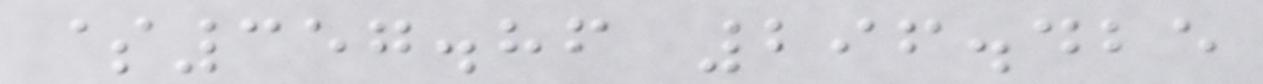$357.86 296.425
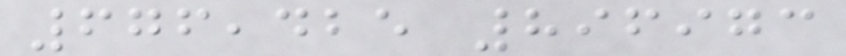676,425 896973
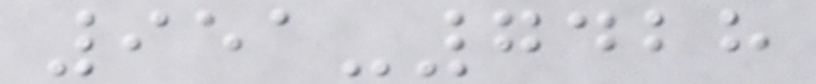951-7428
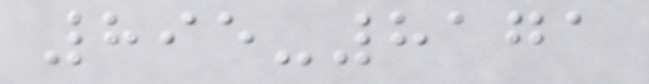895-8171
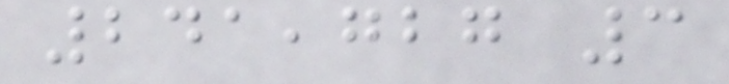241,727 3
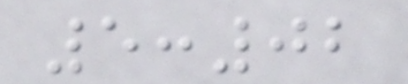5:02
